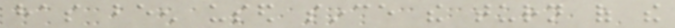has been used since the turn of the
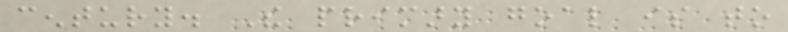century. The primary goal is to
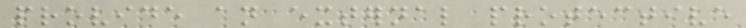provide an external protective
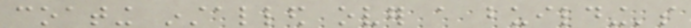coating installed over a building's
